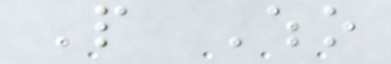People Who
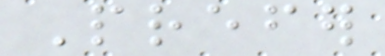Prefer
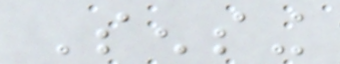Sensing
